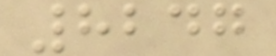8247
